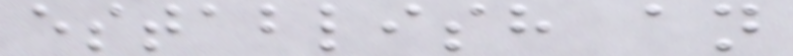establish an
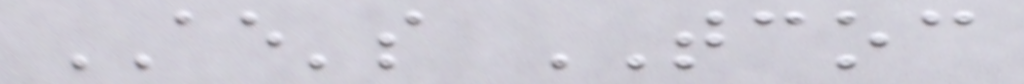AE's TCOC
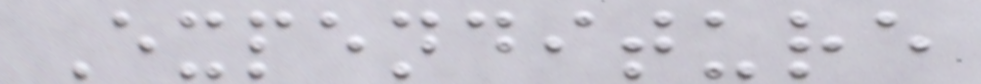Expenditure
